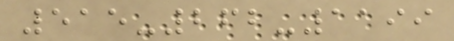515-262-1199
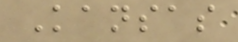Kansas
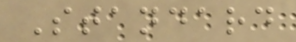Standard
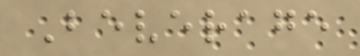Beverage
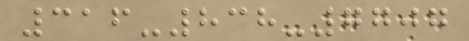316-838-7707
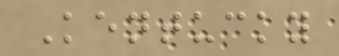Kentucky
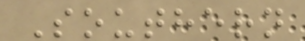Southern
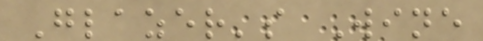Glazer's Wine
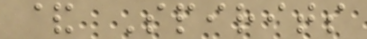& Spirits
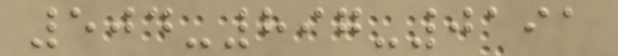504-897-0191
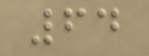64
